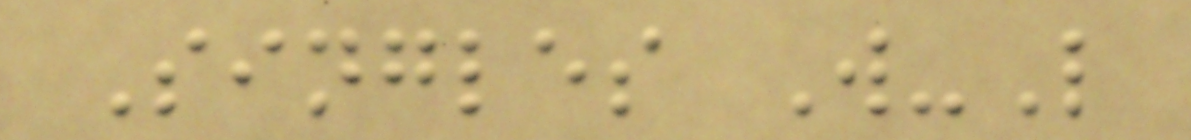Singles W-L
